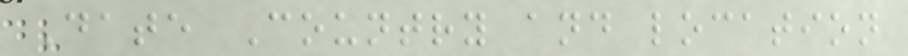Date Country and location
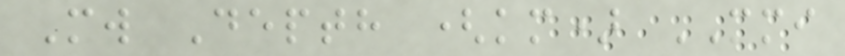Mw Depth (km) MMI
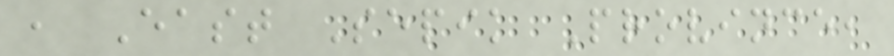, East Sepik Province,
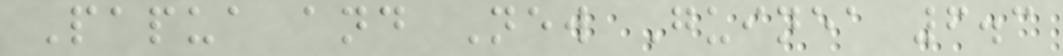Papua and New Guinea 6.3
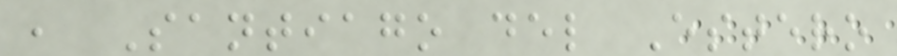, Santiago del Estero
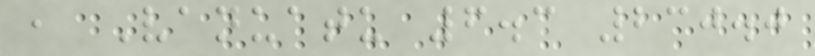, Vanuatu 6.3 230.0
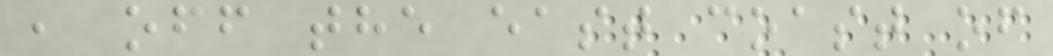, off the east coast of
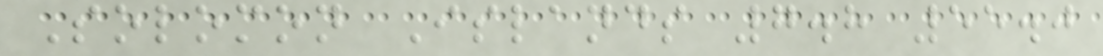Solomon Islands 7.8 55.0
